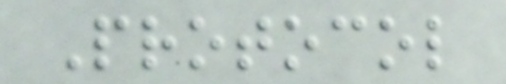Protocol
